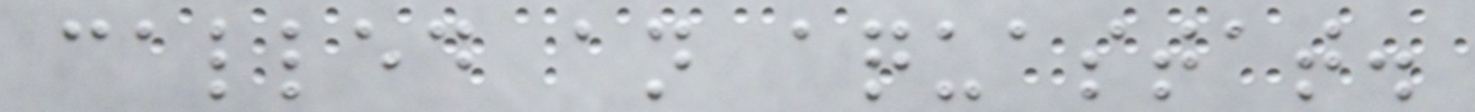called an aquastat.
